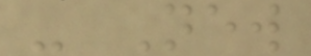- New
